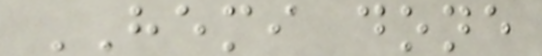HEMI done
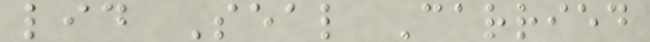lid Seal Carried
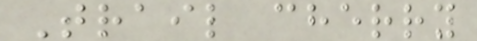Trail cherry
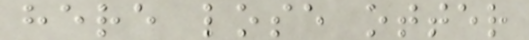here lose otter
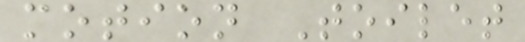motion Toilet
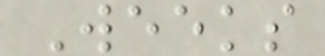Weeks
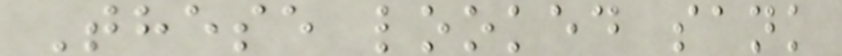These looked sank
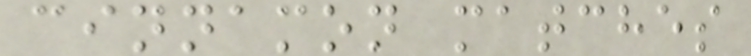cinnamon matches
